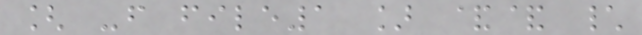[ -f file1 ] && \
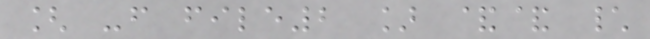[ -f file2 ] && \
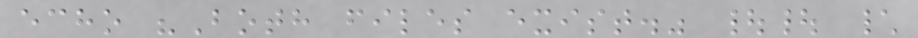echo "Both files exist." || \
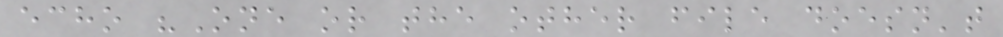echo "One or the other file doesn't
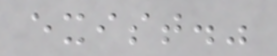exist."
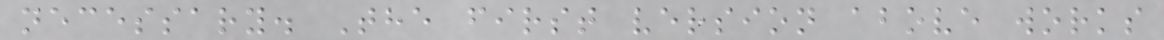necessary. The first version above works
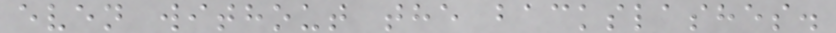even without the backslashes.
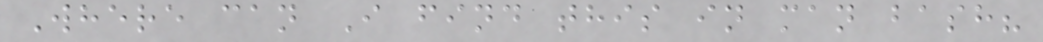Where can I find this in man bash?
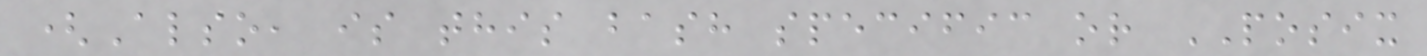(Also, is this bash specific or POSIX
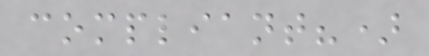compliant?)
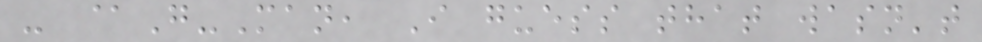- @G-Man, I guess that wasn't
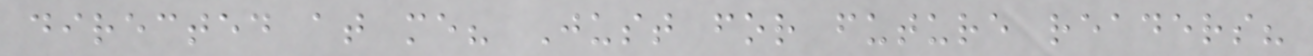directed at me? Just for future readers?
